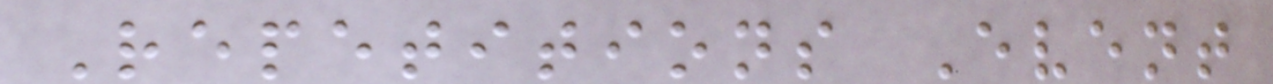Repetitions Event
